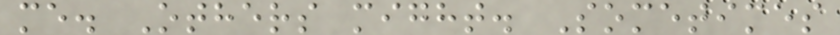me. Others might. Sometimes
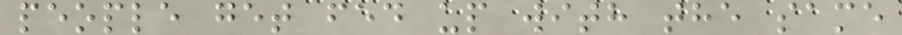people get fed up with the same
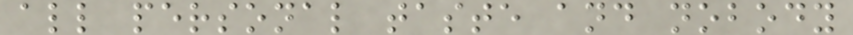all personal taste and nobody
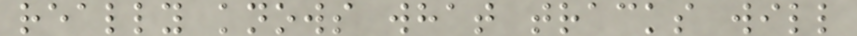really knows what tracks will
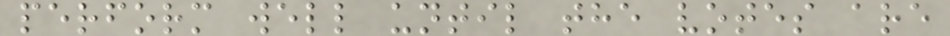perform well until the votes are
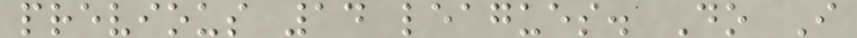previous 14 leagues. Do I
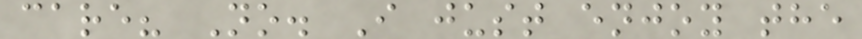care? No. I just enjoy the
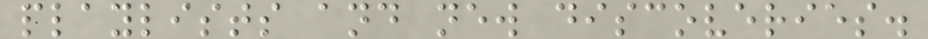playlists and new discoveries.
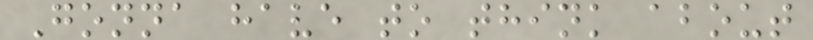Gonna have to think about
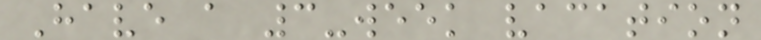Have a 3-week vacation
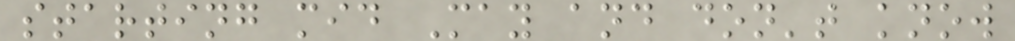starting mid May and don't know
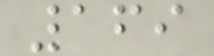169
